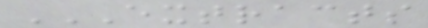EXTRACTS
